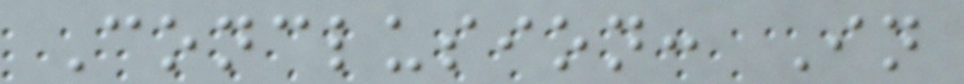Conclusion: In
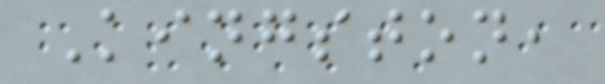Kingston,
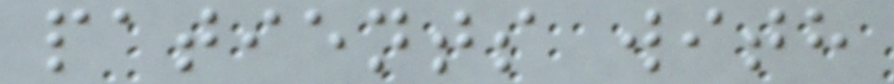patients with
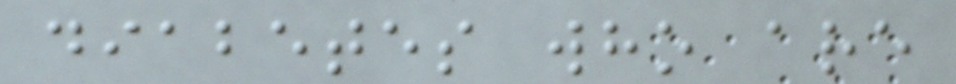diabetes who are
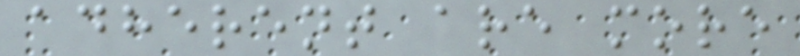adherent are more
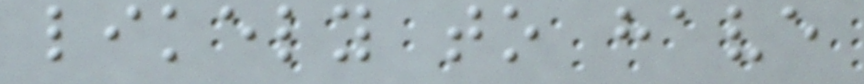likely to have
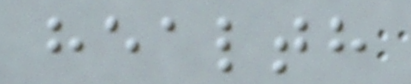health
